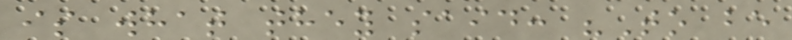is what they said: "To be
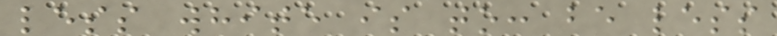less white is to: be less
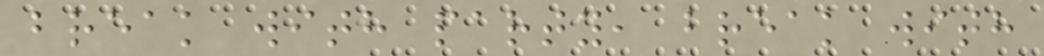break with party, break with
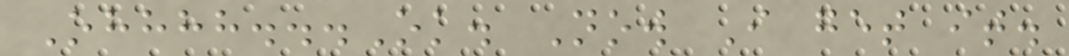Ohhhh...Ok. Now I get it.
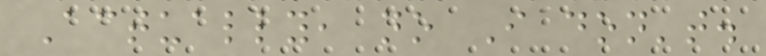Actually, no I don't.
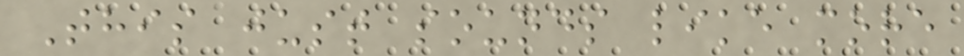This just sounds like more
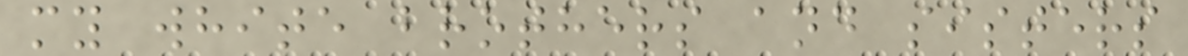my white brothers and sisters
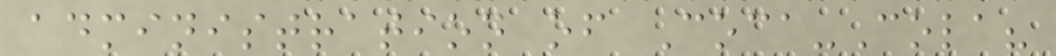administration of Coca-Cola?
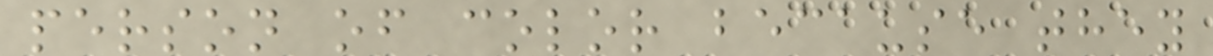person of color because they
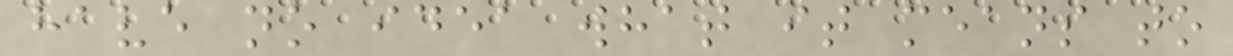have no idea what it means to
